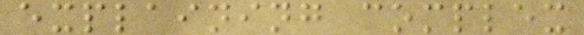explaining complex
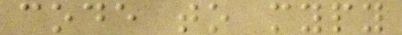code to mypy
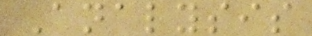Analysis
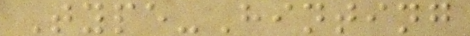Type-Hinting
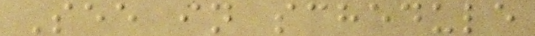See in schedule
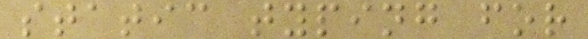static typing for
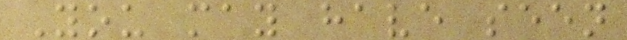You may have seen
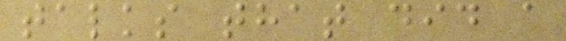talks that did a
